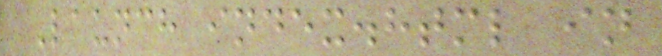Launch index.html in
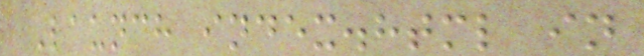Launch index.html in
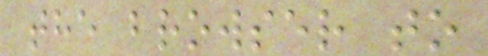the browser to
